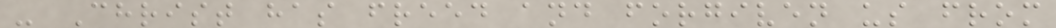- Christ has freed and forgiven us from
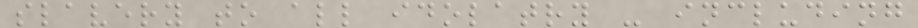slavery to all idolatry - including
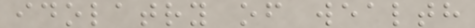idolatry of wealth
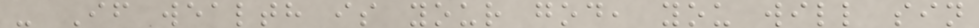- If wealth is your god, you will sin
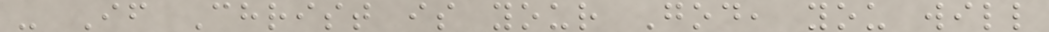- If Christ is your God, you will
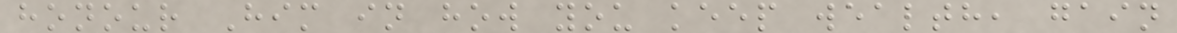honour Him in how you keep wealth, gain
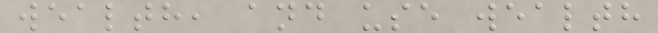wealth, and use wealth
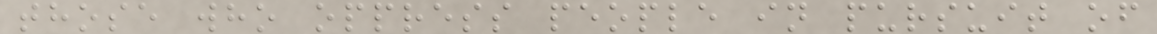those who oppress people in pursuit of
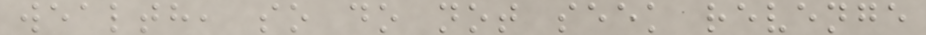wealth, so do not seek revenge
